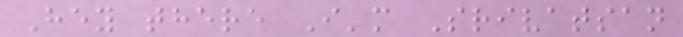Hey there I'm Srivatsan
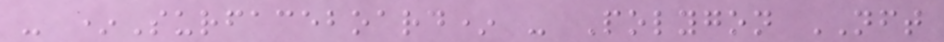- *Surfaceboard* - Polygon NFT
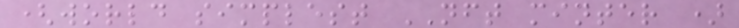(world simplest NFT minter )
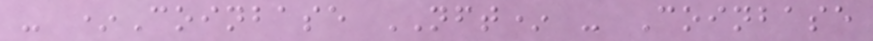- *Coinbase NFT* - Coinbase
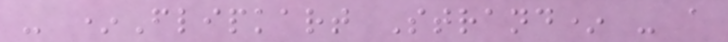- *Flipkart Strand* - a
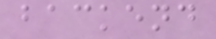backend
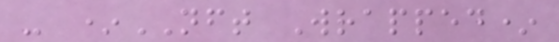- *NFT Wrapped*
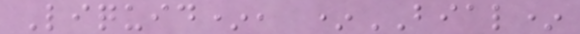Liquid*, *BIAL*
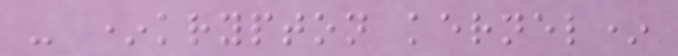- *krypton kernel*
